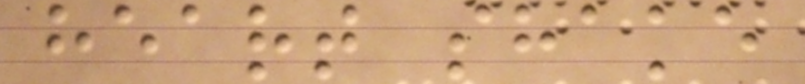heart shake
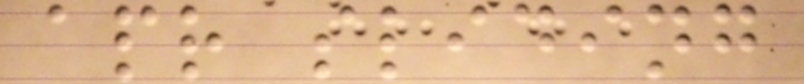apr sliding
